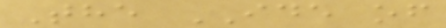The IDE of
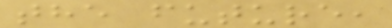the future,
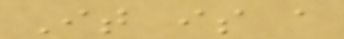It is a
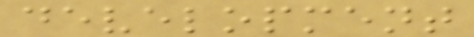development
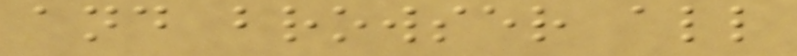and browser all
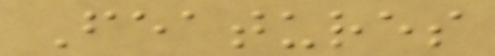Features
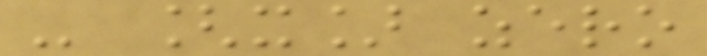- [x] zero
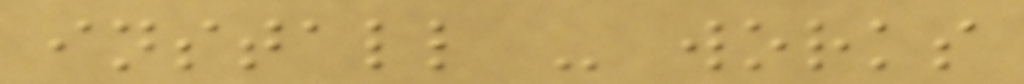install - works
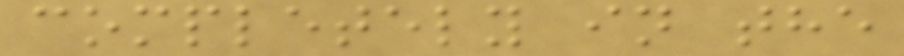completely in the
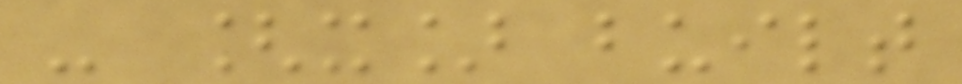- [x] built
